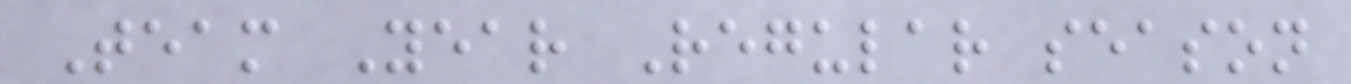Team Year Regular season
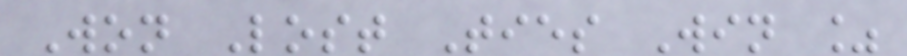Won Lost Ties Win %
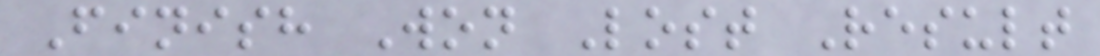Finish Won Lost Result
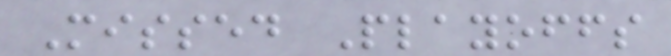Missed Playoffs
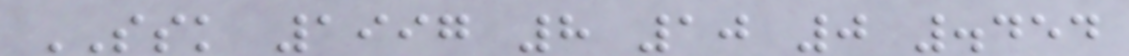SSK 1997 8 10 0 .454
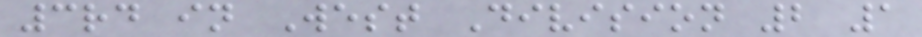3rd in West Division 2 1
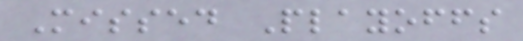Missed Playoffs
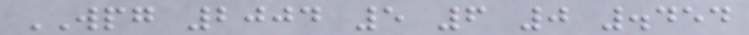WPG 2004 5 6 0 .454
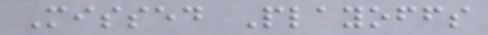Missed Playoffs
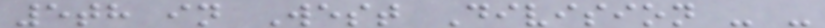5th in West Division - -
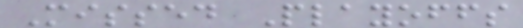Missed Playoffs
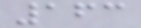163
